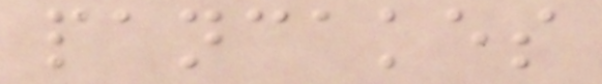pancakes
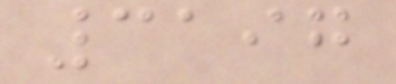3197
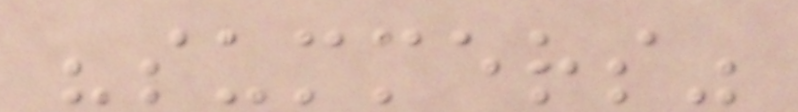"summers"
